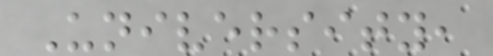University,
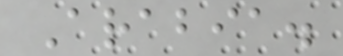Arabia.
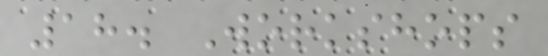18. Workshops
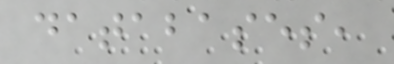databases,
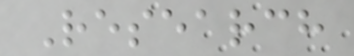Research
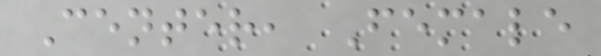Center, Female
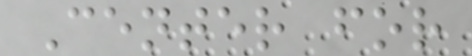Center for
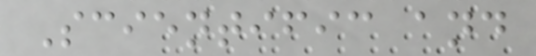Scientific and
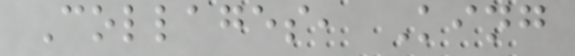Collages, King
